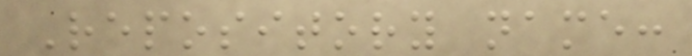Repository name:
